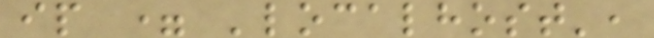ip = 'localhost',
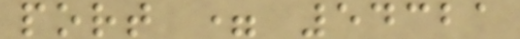port = 54321
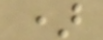)
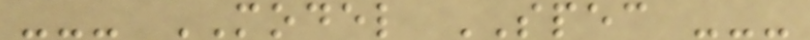--- MODEL SPEC ---
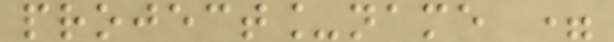project_name =
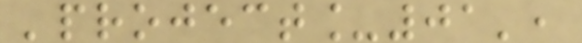'project_01',
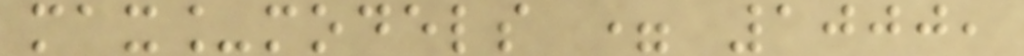max_models = 1000,
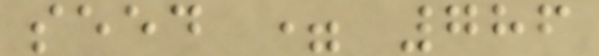seed = 786
